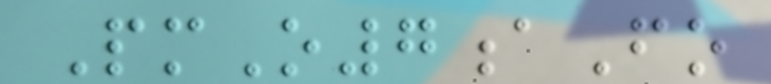PmO7aFo
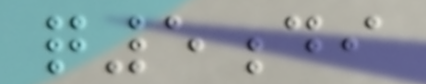q5di
